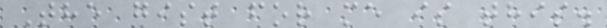The gist for me is this.
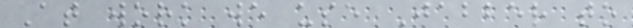At work we use Jabber to
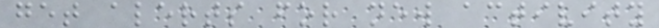get alerts for new activity
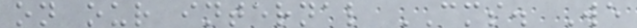on our internal CMS. We
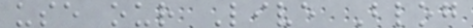use our Live Blog
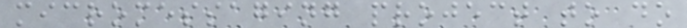micromessaging project to do
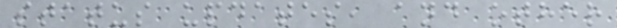status updates, and other
